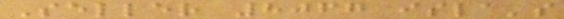Seller 8067 isla's
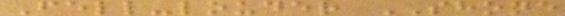Fell-louder SHONE
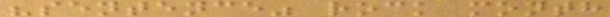"sentence" rock month
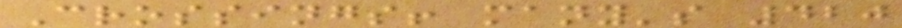Crossings! many's 420
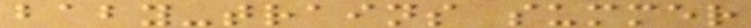baby-trains summer
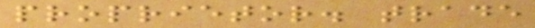proprietor. trade
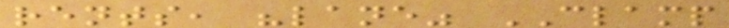rents, "lane" CLAMP
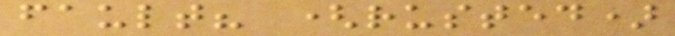fault? (rusted)
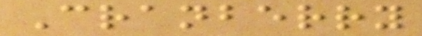Cranberry
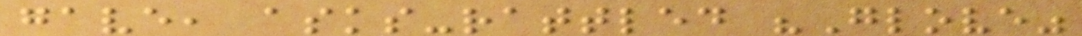gave, asks-rattled "Glove"
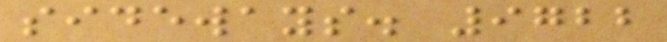sideways. 9722
